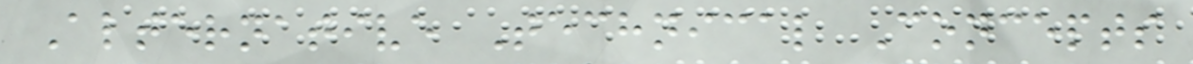Alternative Technical Concepts
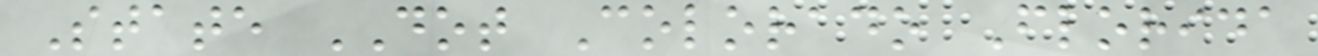State DOT Colorado Florida
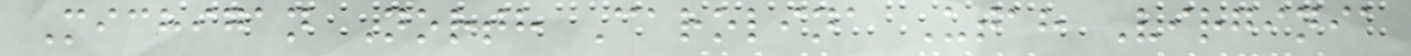Michigan North Carolina Utah Virginia
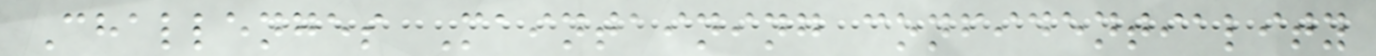Challenges Maintaining confidentiality
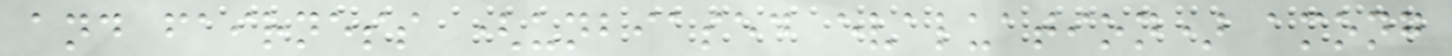and fairness (unbiased evaluation) among
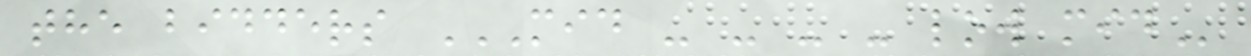the bidders MID - - - - LOW MID
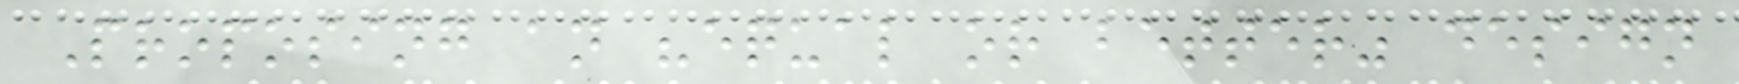Proposing an "equal or better" design
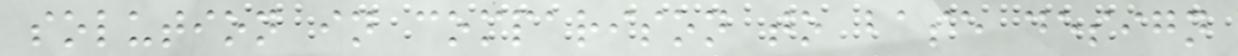solution in comparison to base design
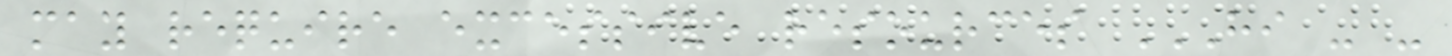may require excessive resources HI - -
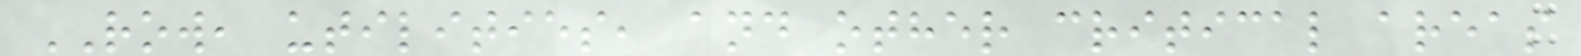ROW, utilities, and other critical areas
